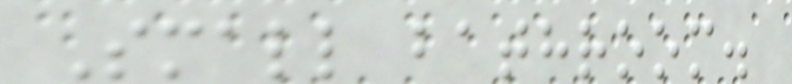Small bathroom.
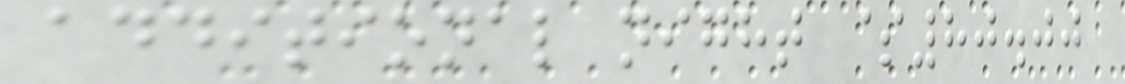additional night $80.00
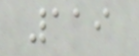119
